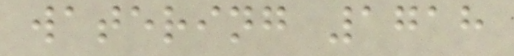watering 1718
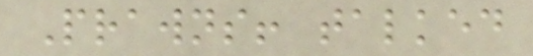Prawns! talked
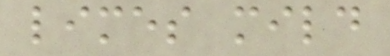limes mild
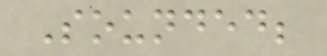Sounded;
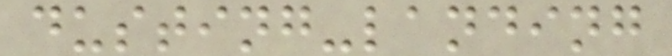dusting-landing
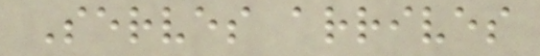Serves arrives
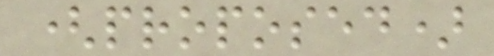(proposed)
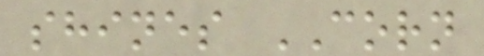shines CORN
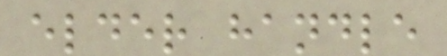elder handle
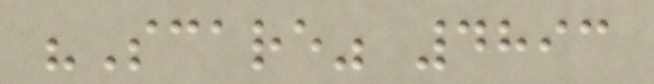"Scare" 4893
